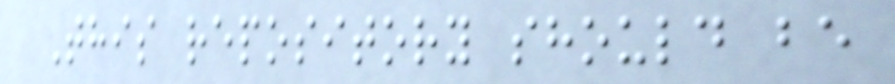This repository should be
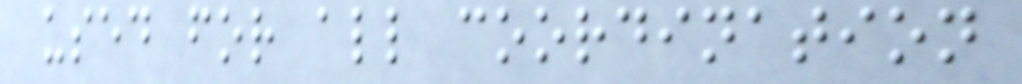used for all coordination
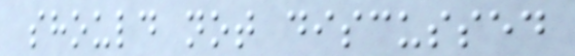should not discussed
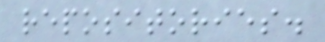repositories.
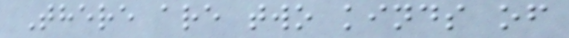There are two kinds of
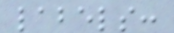labels:
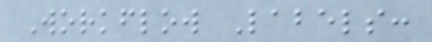Workflow Labels:
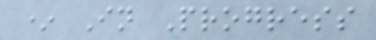* In Progress
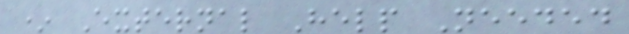* External Help Needed
